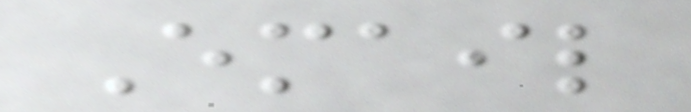Email
